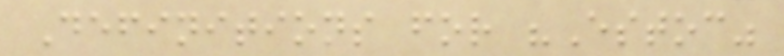Definitions for "Estoc"
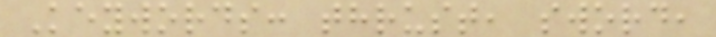Keywords: thrust, sword,
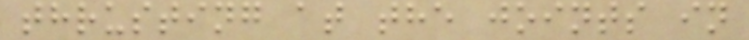thrusting at the joints in
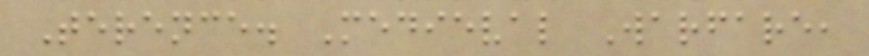Terence. Medieval Warfare,
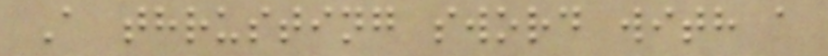A thrusting sword with a
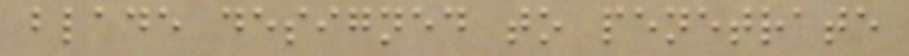blade designed to penetrate
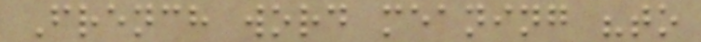French word meaning "to
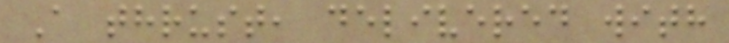A thrust, delivered with
